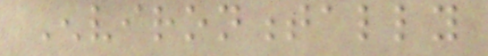Environmentally
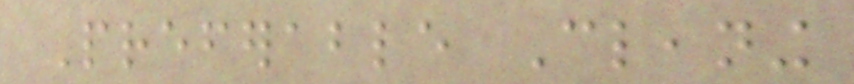Preferable Cleaning
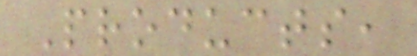Products,
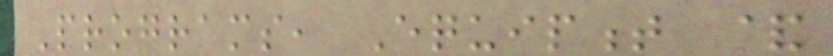Programs, Equipment &
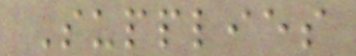Supplies
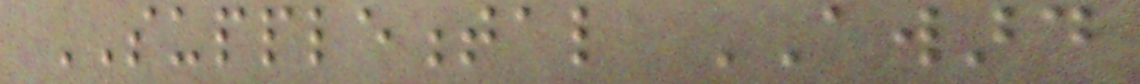SUPPLEMENTAL AWARD
